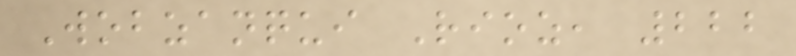Wobzanqui Rioz, 222
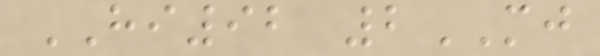HI92 2MJ
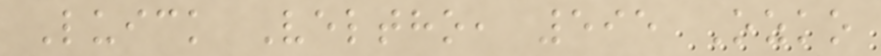Luick Veltho, 595 Ozko
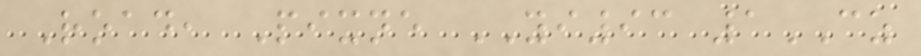Road, Pixne YI93 1CZ
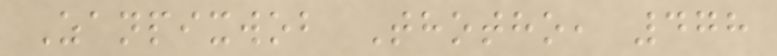Zanpixwob Thotho, 478
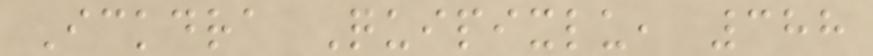Ickdra Quipixlu, 388
